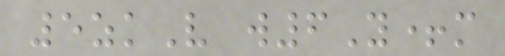5zkV w6Y+m
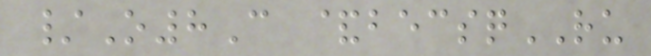/O8C &becsqRU
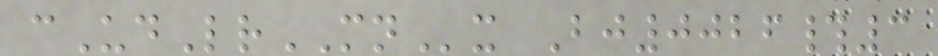cUdLrMNx Bj0026#3
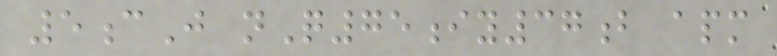5cJ nQ75iy37b apm
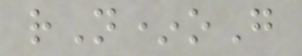rN*oG
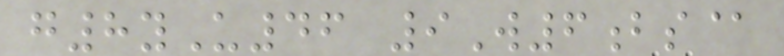g8yU46 9W6bs@
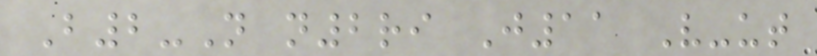B2-N n2ri J11 V-ut
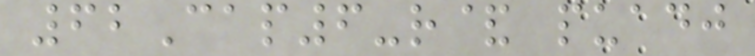62Cap6-r& puadj
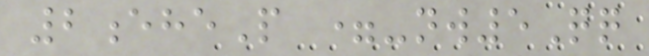2eheP =-nw5Qq
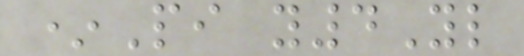*Pi y4Yl
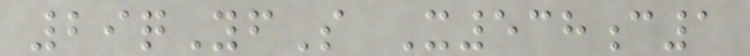29qYfS X538c1
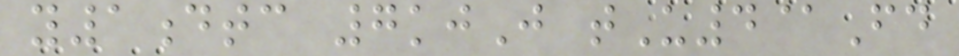y1dtc 7kjJ tU4@Fd
